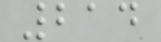214
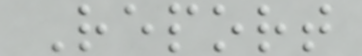Report
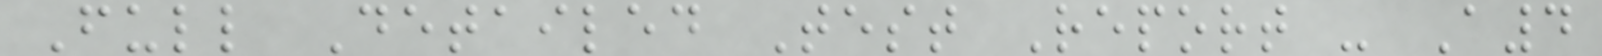Full Detailed Test Report - A4
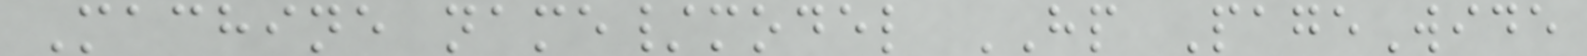Machine name/model HP PageWide
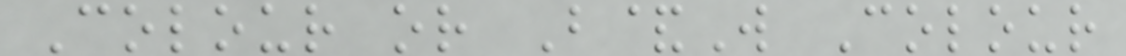Colour or B&W Colour
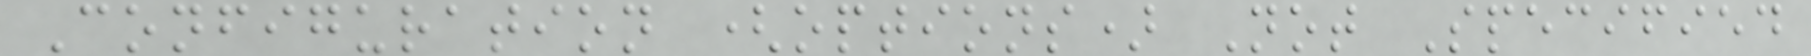Configuration (options) Not Specified
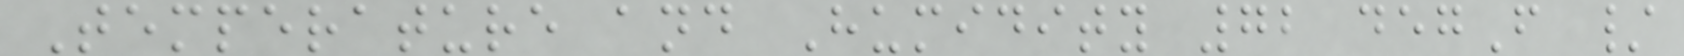Temperature and Humidity 72 degF /
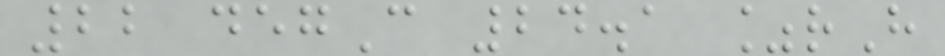22 degC 24.1 %rH
